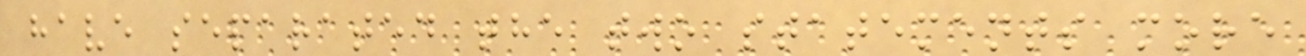have separated the two statements more
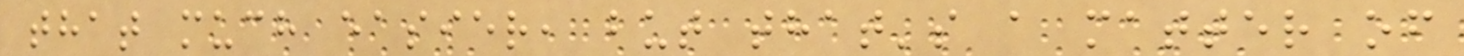that much easier, but that's a matter of
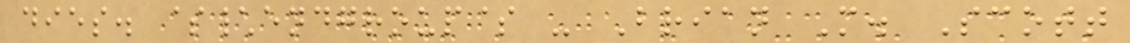dies. $\endgroup$ - Brian M. Scott
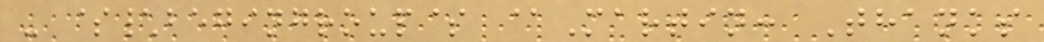- $\begingroup$ @Martin: Thanks
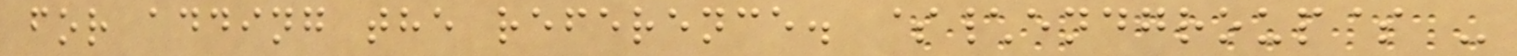for adding the reference. $\endgroup$ -
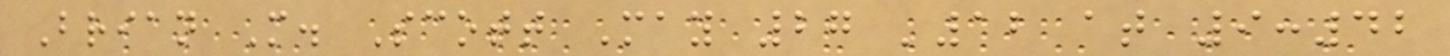Brian M. Scott May 27 '12 at 9:42
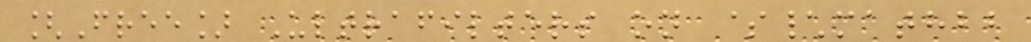[Free] Ultrafilters on $\mathbb
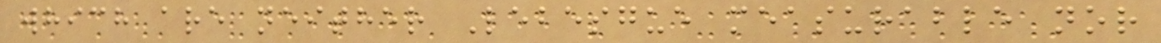which are neither Lebesgue measurable nor
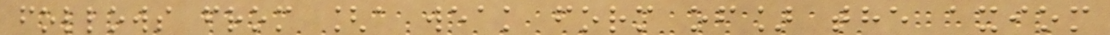follows from [a weak form of] the axiom
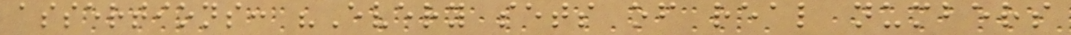assertions: "Every sets of real numbers
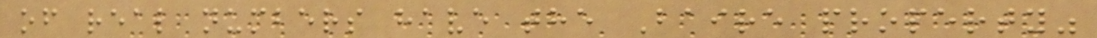of real numbers have the Baire property"
